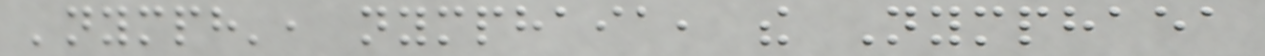'nymph', nymphaia, the Nymphaea
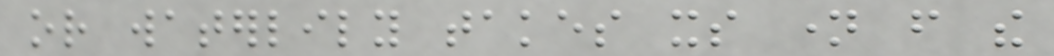or waterlily takes its name from the
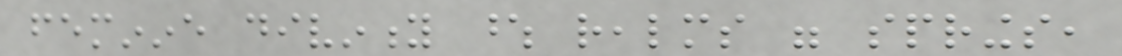feminine divinity whose realms were springs,
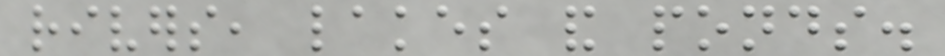rivers, lakes and ponds.
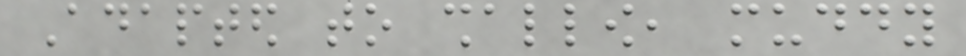Adapted to shallow, muddy
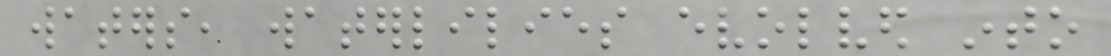waters, waterlilies evolved into
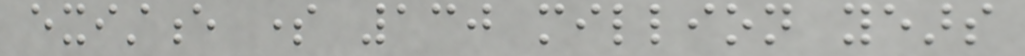existence some 130 million years
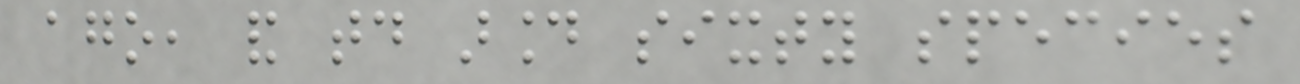ago, and today around sixty species
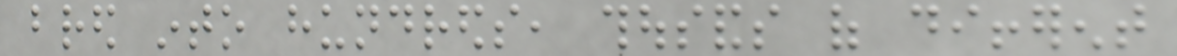bred into hundreds, thousands of different
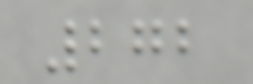272
